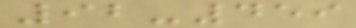92-459
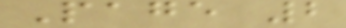Page 2
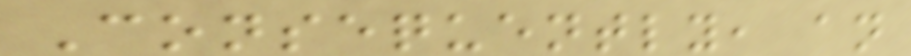Consequently, an
